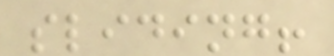sliding!
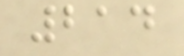214
